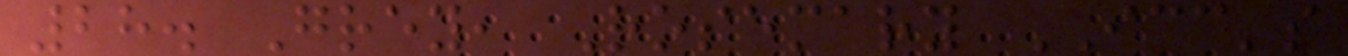28. Grey, Rosemary ICC's
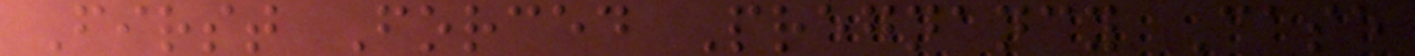First Forced Pregnancy Case
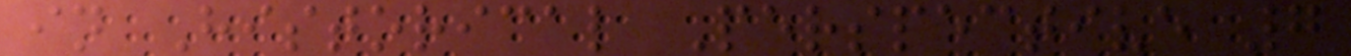in Historical Perspective 7
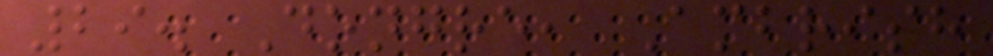29. Dongre, Ambrish
